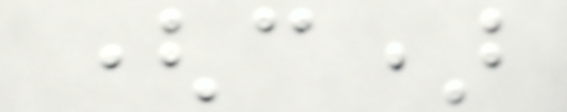(c)
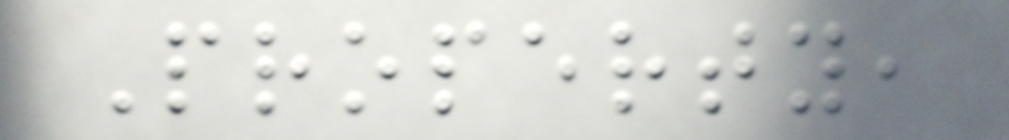Property,
